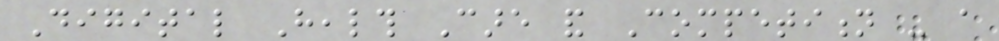Digital Health Care and Competition - a
